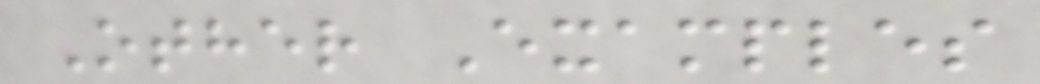Other Examples
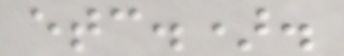etc.).
